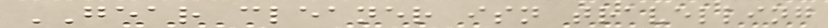GEAR cleaner isn travelling
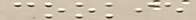cookie
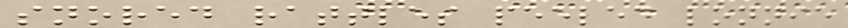snored rattles peeled lonnie
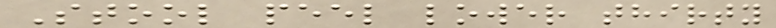Stool peel lower thirty
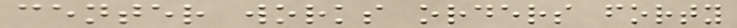center works orders forty
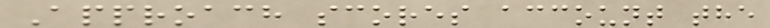Approach scores account the
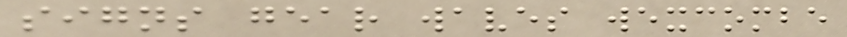signs gear waves wexcombe
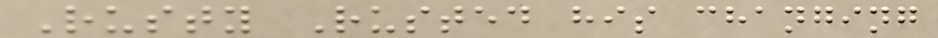Rusty Rusted his changing
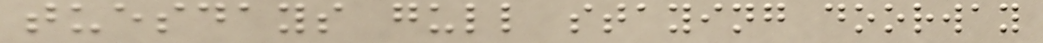tuesdays gull staying doorway
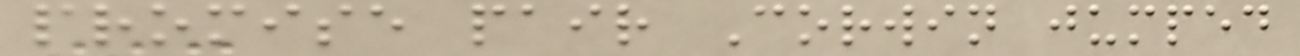promise pair Corwin jumped
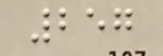257
